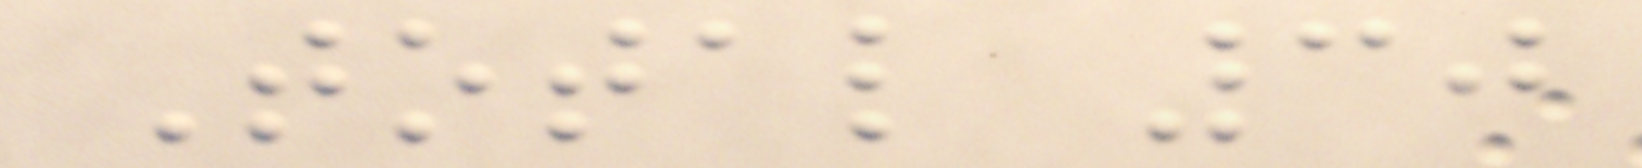Total 30
